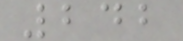242
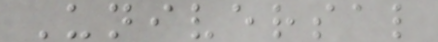Universal
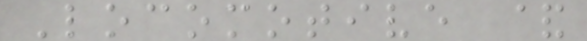Locomotive &
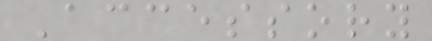Accessory
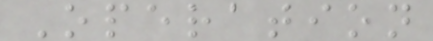Operation
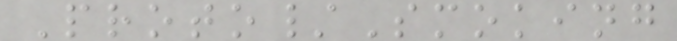Proto/Smoking
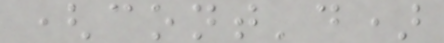(cont'd)
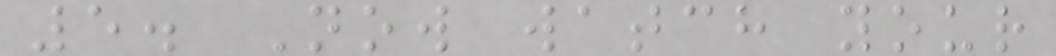5. Now watch your
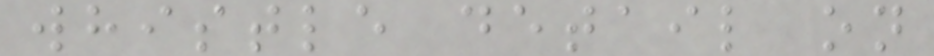whistle detail on
